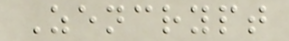Zencrypt
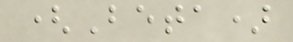(Beta)
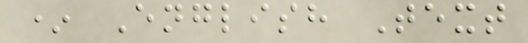* English Text
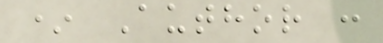* Author :
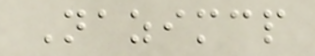Nazimcp
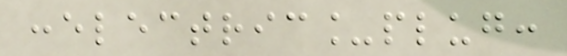:electric_plug:
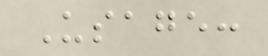Usage:
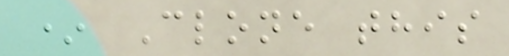* Clone this
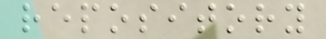repository
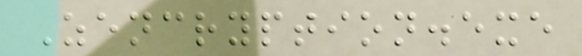Zencryption.exe
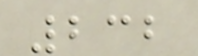232
